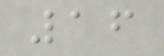16
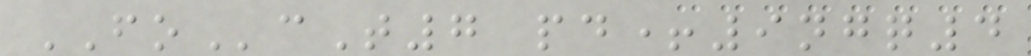FOcT7 pd+9ngq4
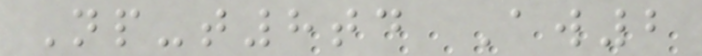Np-t8td Aw2
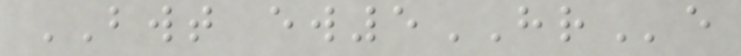BWT ew5HRe
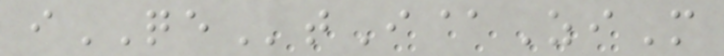iQEtI@ZiM
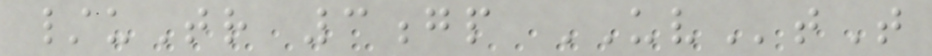/uTr 3gp UVtT
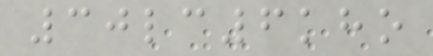30lc6kho
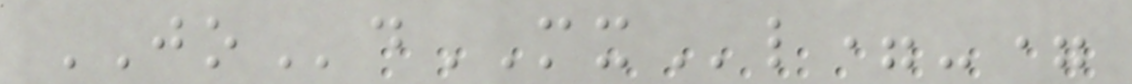JOdMXl=-=
